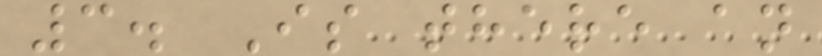3. Is there an
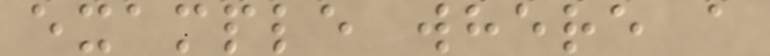example where a
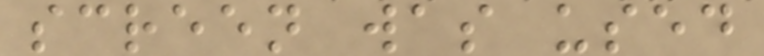screen was used
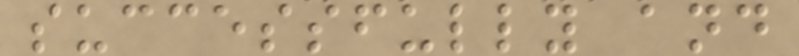successfully and
